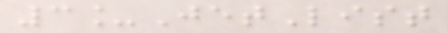3_JetList
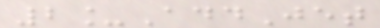2_AddJet
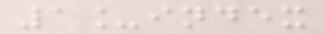1_index
